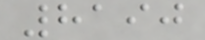8190
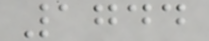1744
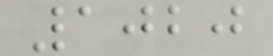1020
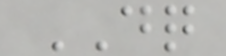DQ
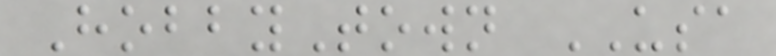HobbyTown USA
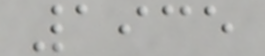1935
